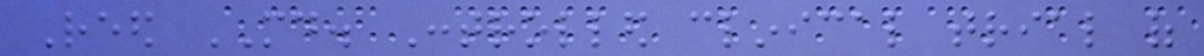Reed MD. Controlled clinical trial of
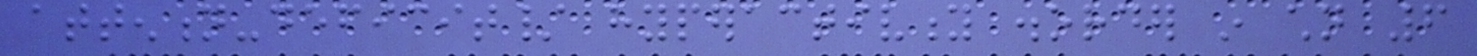attention-deficit/ hyperactivity disorder in children 6
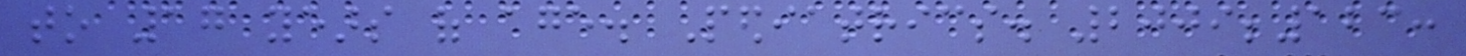to 17 years of age. Pediatrics. 2009;123:
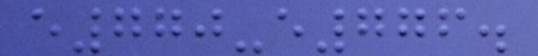e770-e776.
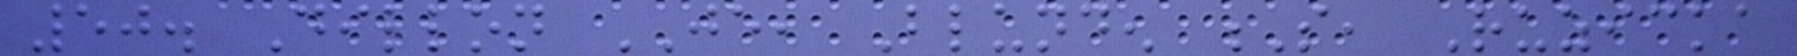50. Dillon JE, Blunden S, Ruzicka
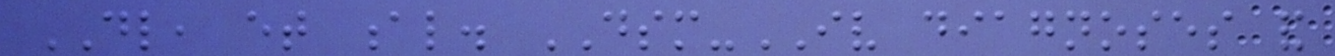DL, et al. DSM-IV diagnoses and
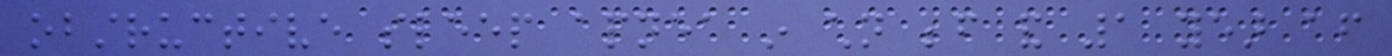obstructive sleep apnea in children before and 1 year after
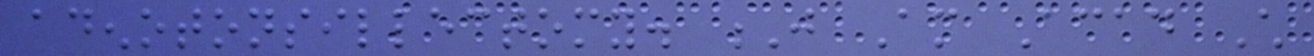adenotonsillectomy. J Am Acad Child
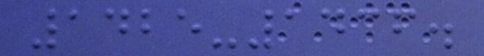1425-1436.
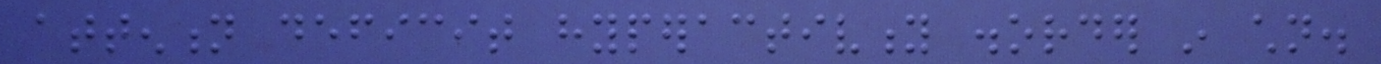attention deficit hyperactivity disorder in children.
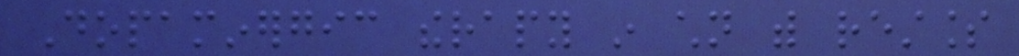Dopaminergic therapy in children with restless
